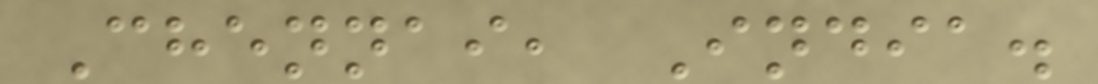Chennai, India.
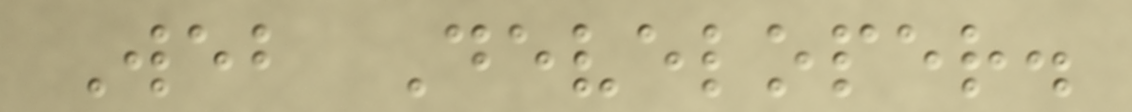Web Developer.
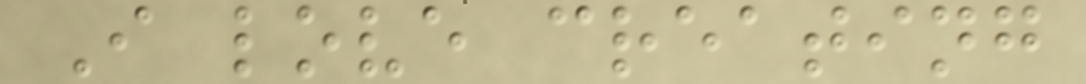I love creating
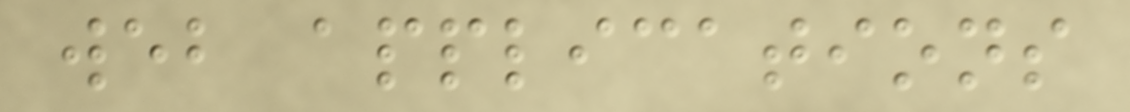web applications
